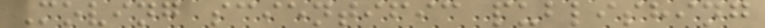Moving scientific publishing
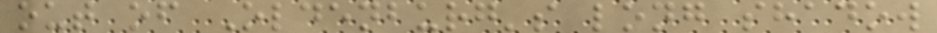out of Oldenburg's long shadow
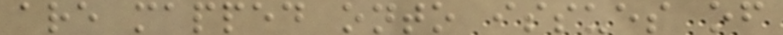are mapped onto issues of
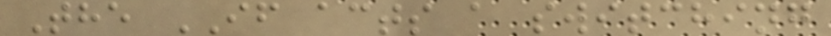The IF acts a switching
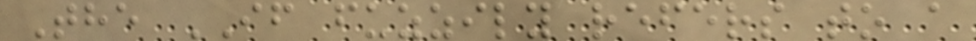The IF fuzzily refers to a
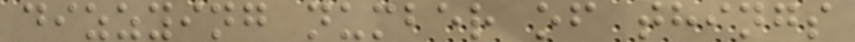dizzying number of things
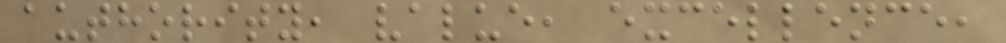authority, value, excellence,
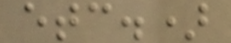etc.)
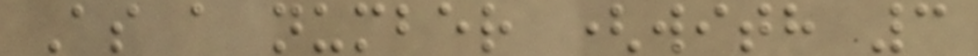As a number (with 3
